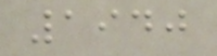1940
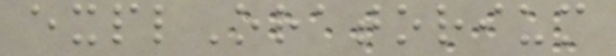explOratorium
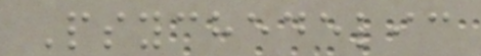Psychedelic
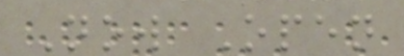Now Open
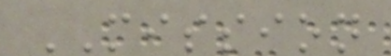MISSION
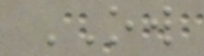OW
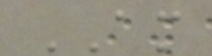AM
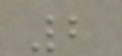2
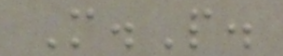M.P.
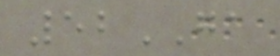52GA
